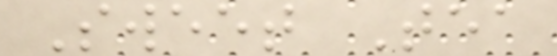Sweet Tea
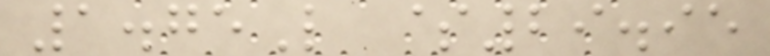1.75L $29.95
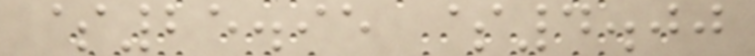$25.95 $4.00
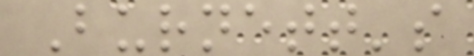Burnett's
